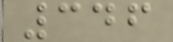346
